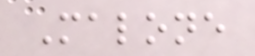Malone
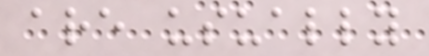are usually
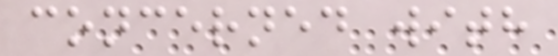concerned with
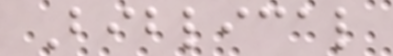Biblical
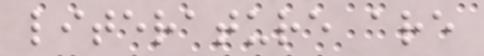literature are
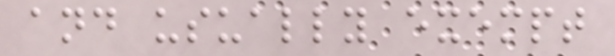and usually exempt
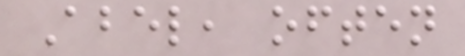Abel, often
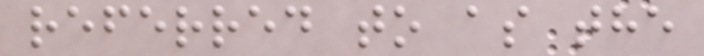referred to as the
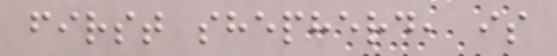first shepherd, is
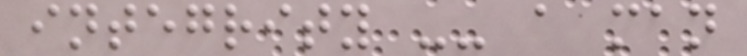integrity -- a man
